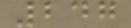247
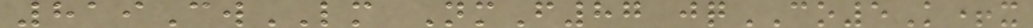819CwLM NmF87 jqCO5K+x
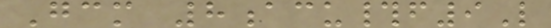Gcm 8acu#f9L
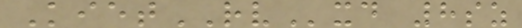KietRVxd 8sz
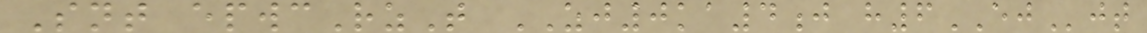Snt epwcRzT ZJ0ka4j h6EJjt
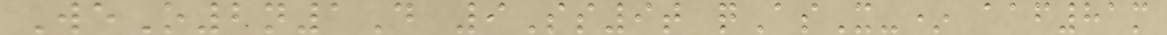WeO2n1D 9Ss9t qAsX-* aaf81m
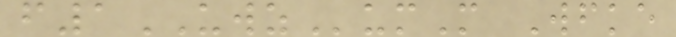f1UWZumM Wfke
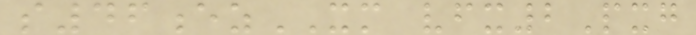s46ezXM vfx2Pxg
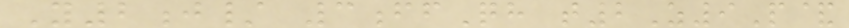Y2j/ 3ffQh t2Z9P&
